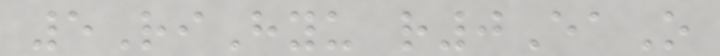5RiHyu r0EaO
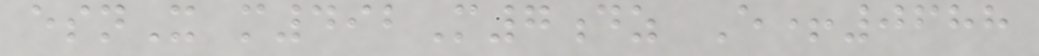esnX m492M7dz E+0688
